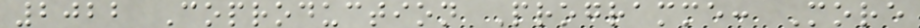2022 Coproduction Programme: More
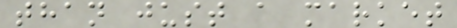than just a market
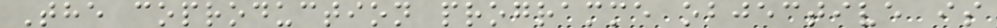The coproduction programme objective is
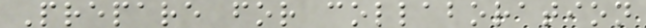Prepare for collaboration
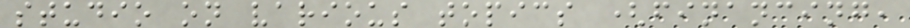studio on various topics (financing,
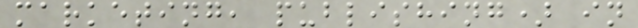marketing, publishing) in
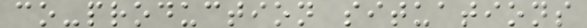co-production situations
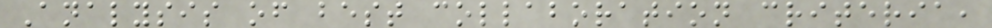Analysis of best collaboration criteria,
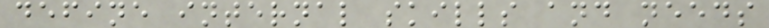define internal skills and needs
